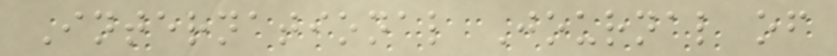International Journal of
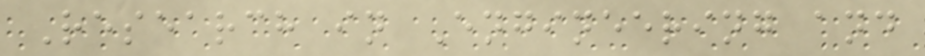Research in Engineering and
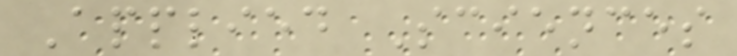Applied Sciences
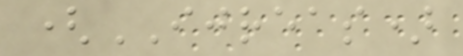(IJREAS)
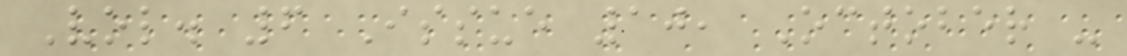Vol. 6 Issue 10, October -
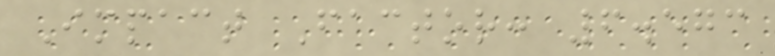Impact Factor: 6.573
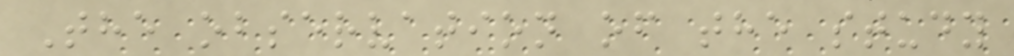The observation of the study
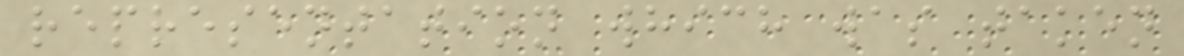representation which was taken
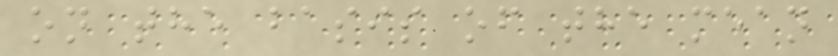on the basis of the mean
